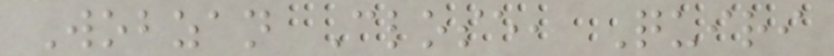Wobzan Close, Quiri
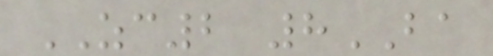ZC2 8BA
